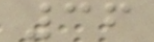36
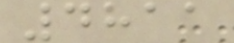4811
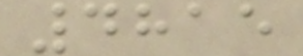4815
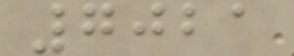7021
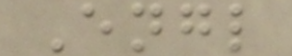Engl
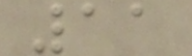11
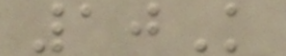10K
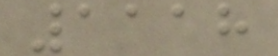1118
